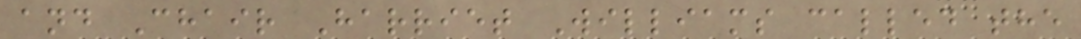and Chair Harriet Williams called the
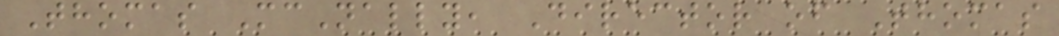Thomas McNally, Director of Thomas
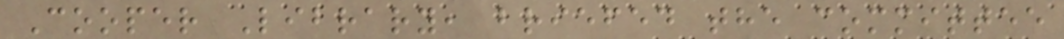Cooper Library, briefed the committee
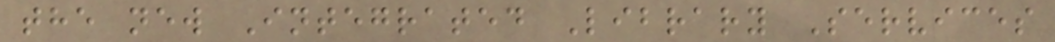the new Integrated Library Services
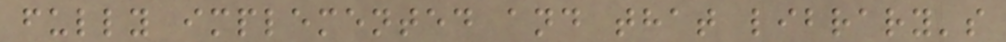fully implemented and that library's
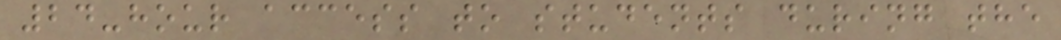24-hour access to students during the
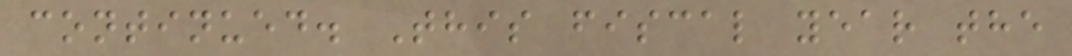continued. This fiscal year the
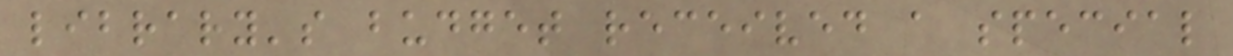library's budget received a special
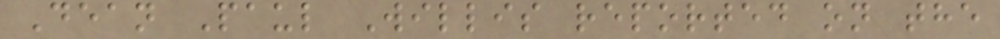Dean Paul Willis reported on the
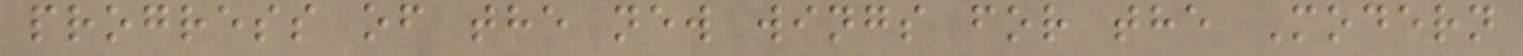progress of the new wings for the Modern
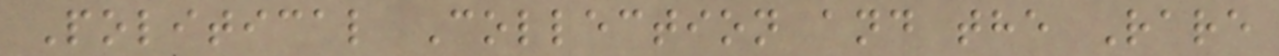Political Collection and the Rare
